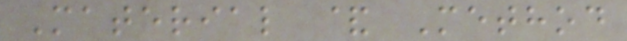Material & Method
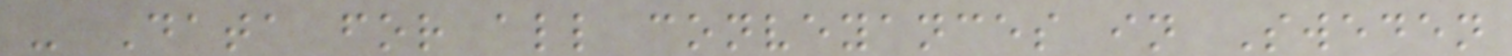- Data for all conveyances in Sweden
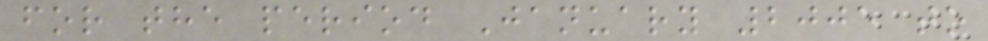for the period January 2005 to
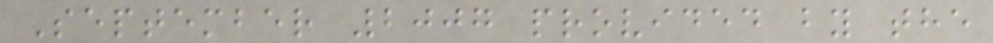September 2007 provided by the
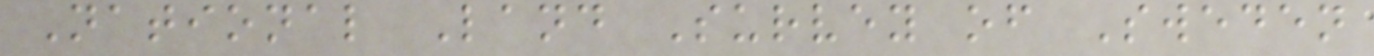National Land Survey of Sweden
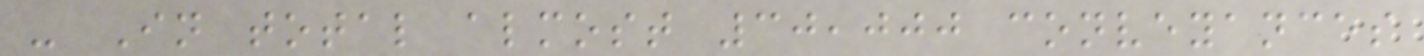- In total almost 30,000 conveyances
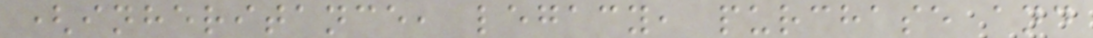(inheritance, legacy, purchase and
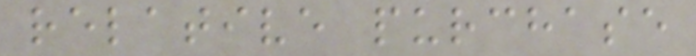relative purchase
